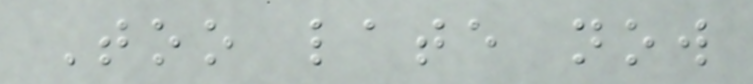Too late now
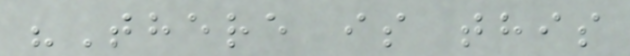"There is this
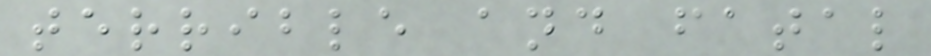terrible and fatal
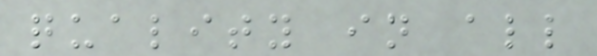quality in all
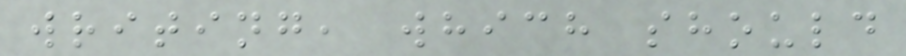writing, which should
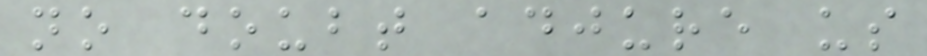no doubt adjure us
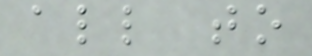all to
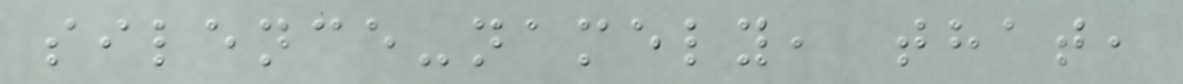silence-namely, that,
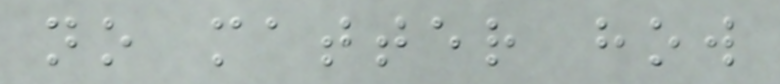no matter how
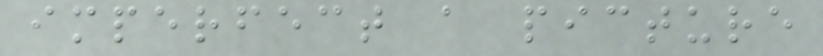imperfect a picture
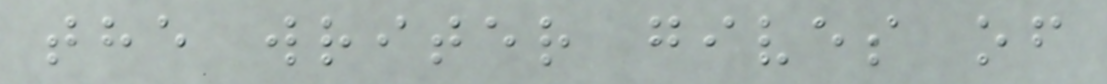the writer gives of
